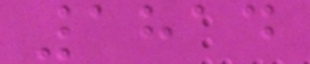1814
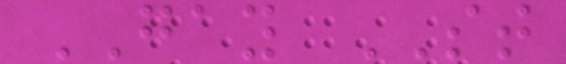GAY ST
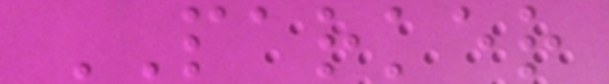PARKER
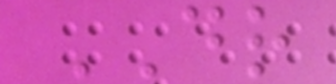DR
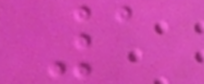1
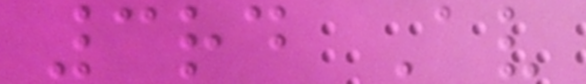3rd Av
